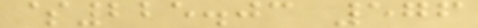$225.03 576
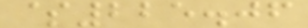$225.06
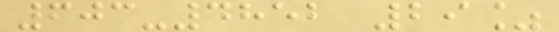603-4852 29%
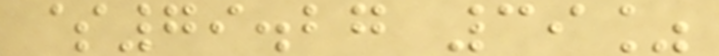$79.27 39%
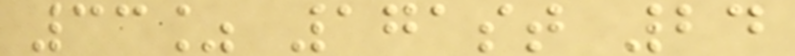33% 171st 24
